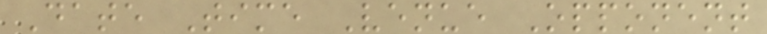Date Time Venue Opponent
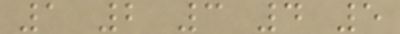1 2 3 4 5
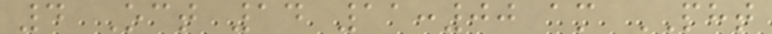4 Oct 14 11:00 am PHT
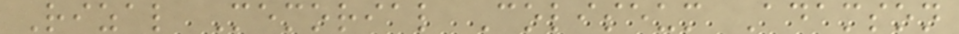Rizal Memorial Coliseum Adamson
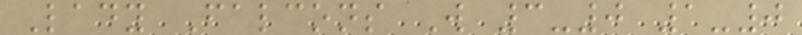Lady Falcons W 3-0 1-0
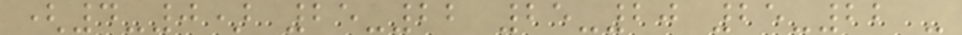(4-0) 25-22 25-20 25-22 -
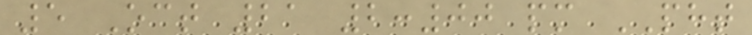5 Oct 21 2:00 pm PHT
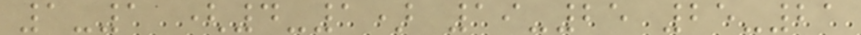1-1 (4-1) 19-25 25-21
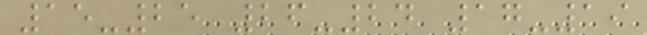15-25 26-24 17-19
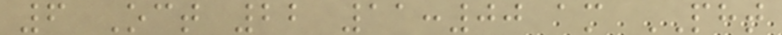6 Oct 22 11:00 am PHT
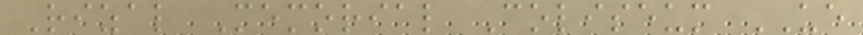Rizal Memorial Coliseum UE
